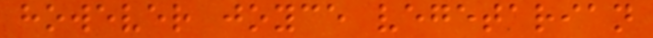however joyce vegetarian
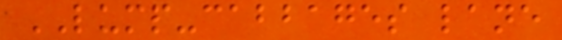LUMP-cabbages lane
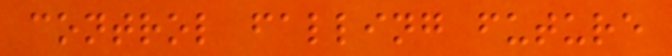control falling future
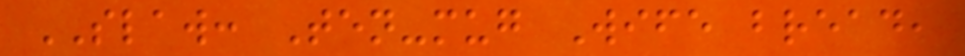SLAW: Ten-mug Wife bread,
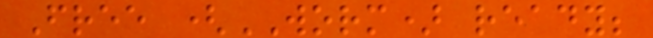Free (WORM) ready;
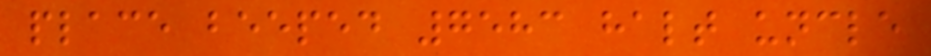place beeped 7583 halt uncle
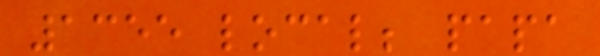1355 local; papa
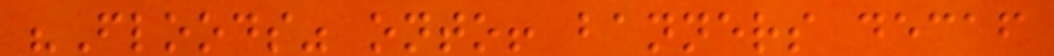"Floods" onto! banners decaf
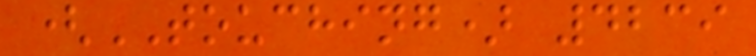(TOUCHING) 4239
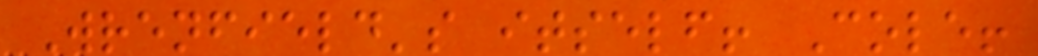Wrenfield's itself! Cole!
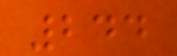244
